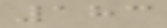183
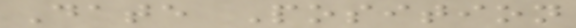Date Position
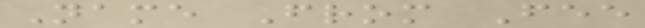Name From Fee
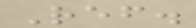Ref.
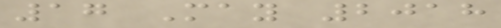17 May 2018
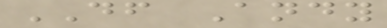DF Andy
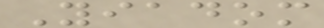Yiadom
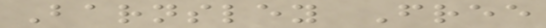Barnsley Free
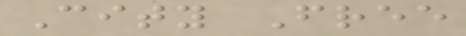City Free
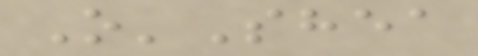O'Shea
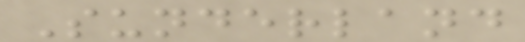Sunderland
